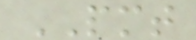PMT
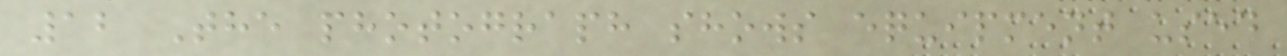12 The photograph shows equipment used
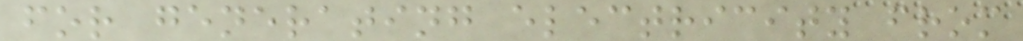for generating electricity from
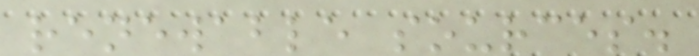renewable sources.
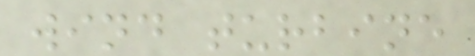wind turbine
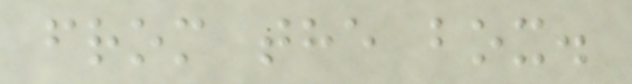from the box.
